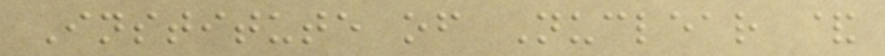Institute of Nuclear &
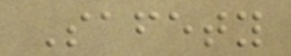Safety
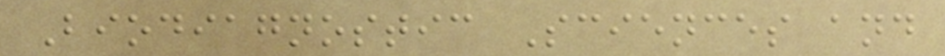Biodiagnostic Sciences and
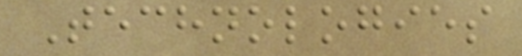Technologies
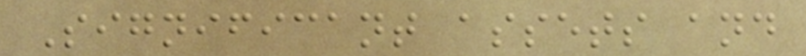Significant assets and
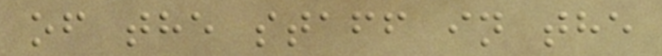of the staff in the
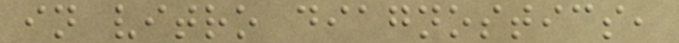in vitro diagnostics,
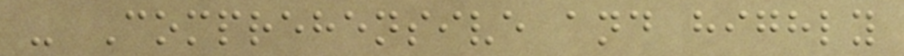- Comprehensive and highly
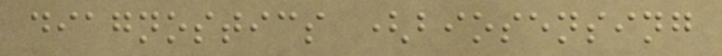diagnostics (biosensing
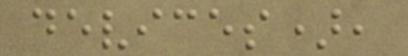devices),
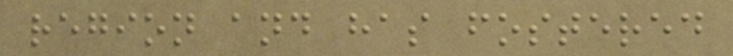region and has fostered
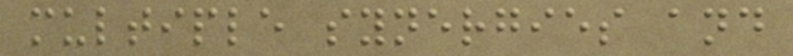multiple synergies and
